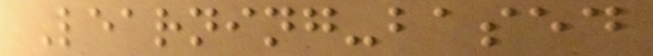Learning-based
